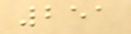251
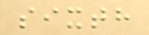sixth
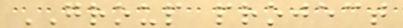GROUP project
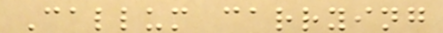Callum carrying
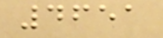4651
